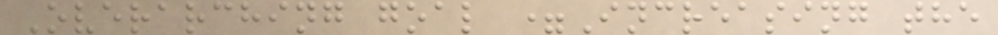Overarching goal =Increasing the
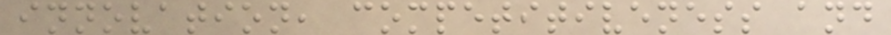innovation, competitiveness and
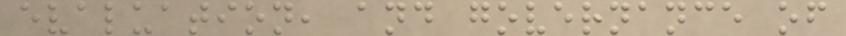evaluation, and governance of
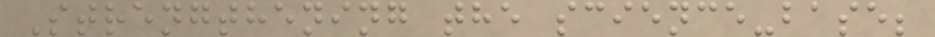Strengthening the science-base;
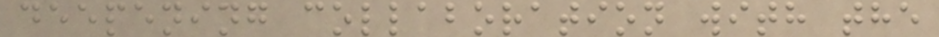deepening collaboration with the
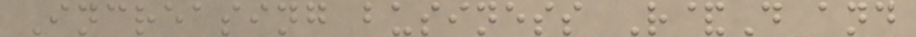Increasing business R&D and
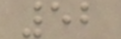52
